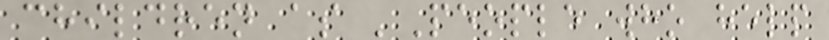children as 'People who help
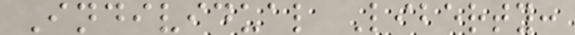Individual Liberty:
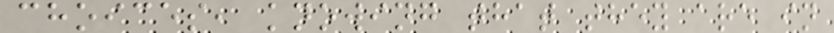choices, knowing that they are in
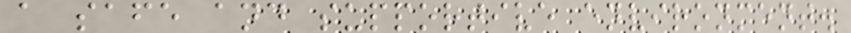a safe and supportive environment.
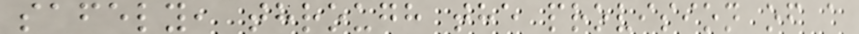safely, through the provision of a
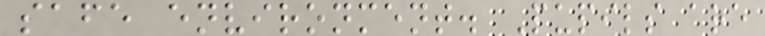safe environment. Pupils are
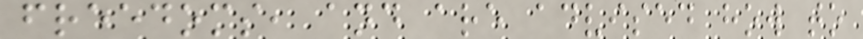freedoms, and are advised how to
